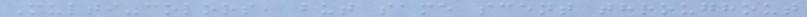Multi-colors, but same scent throughout
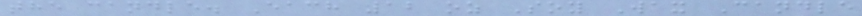the candle. Each 12 oz Soy Wax Candle
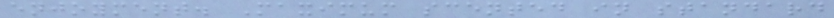enjoyment. Maximum scented in standard
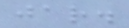jar.
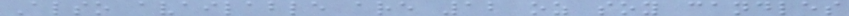Also available are 12 oz soy candles
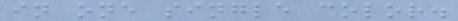in one single color.
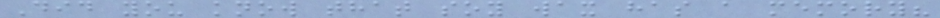Did you know that soy wax has a memory?
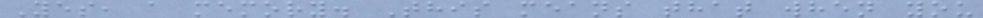Yes, a memory. This means that when you
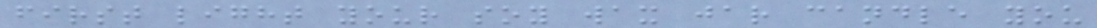first light your soy wax jar candle you
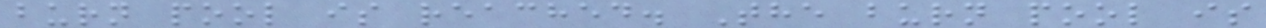burn pool is reached. The burn pool is
